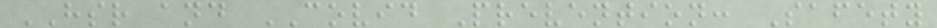HSR and COVID Prevention: Safety
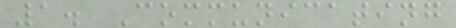1. Communicating
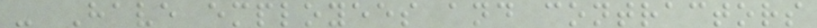- Have employees and contractors
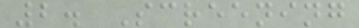2. Screening
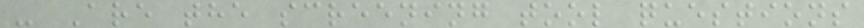- Are the screening tool questions
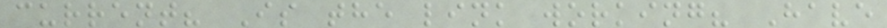current? Is the link working? Have
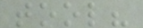tool?
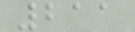211
